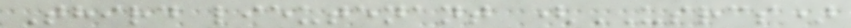Third lieutenant (USRCS)
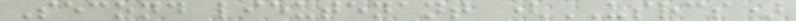Second lieutenant (USRCS)
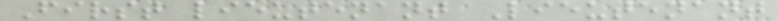First lieutenant Lieutenant
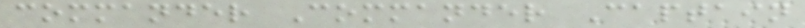commander Commander Captain
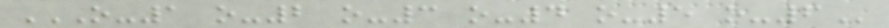O-1 O-2 O-3 O-4 O-5 O-6
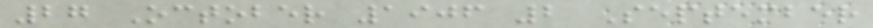27 October 1906 2 September
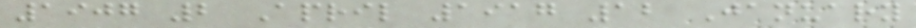1907 2 April 1917 12 January
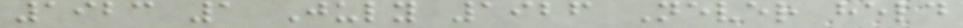1923 1 July 1926 Never held
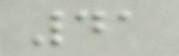41
